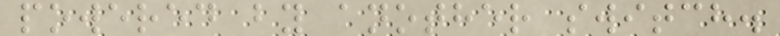powered by another switch.
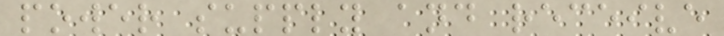power supply and receive
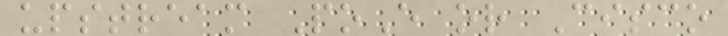upstream PoE or Cisco
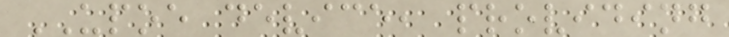UPOE device, providing
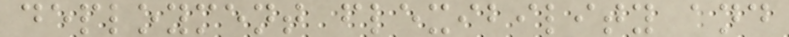deployment flexibility and
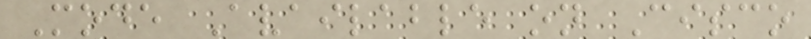Mode Available on Cisco
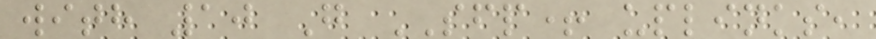with 10 G SFP+ uplinks,
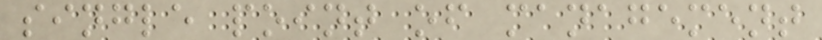single point of management
